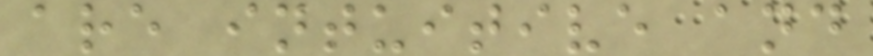are intuitive and
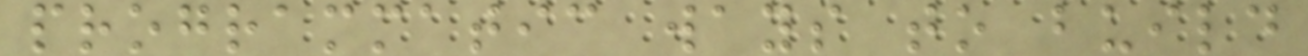programmatic ways to build
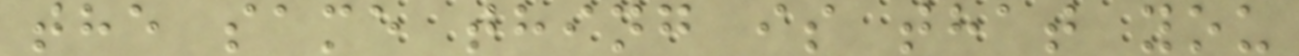the same thing is that you
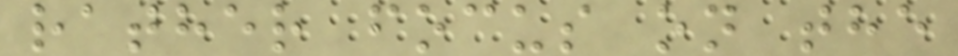rather focus on the
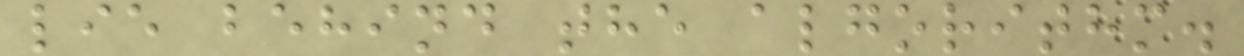lie behind the algorithm.
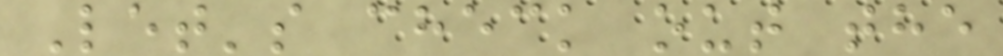Let's check out the
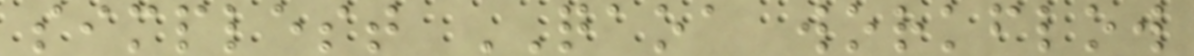simplest QAOA workflow
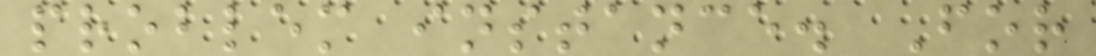problem instance. For
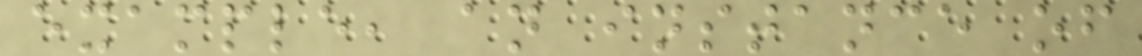example, an instance of
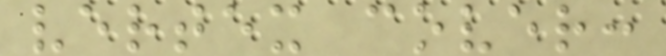vertex cover:
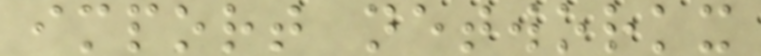import networkx
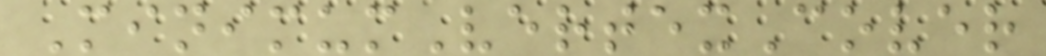MinimumVertexCover
